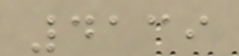4139
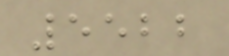5522
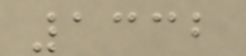1332
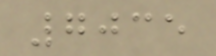7035
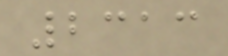2313
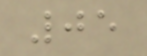05
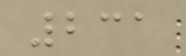231
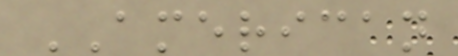AMERICAN
